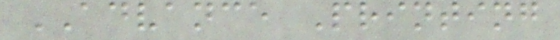ADVANCE Printing
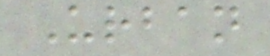Urban
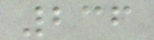236
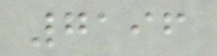7196
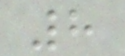8
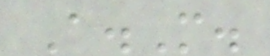A.M.
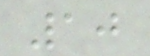10
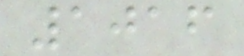1016
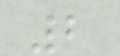2
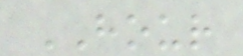HOUR
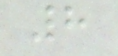8
